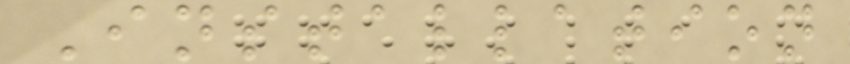Installation
